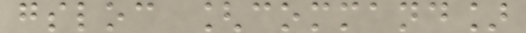gsloc [command]
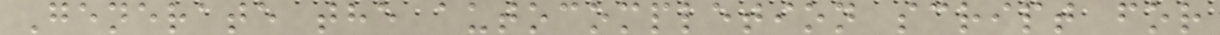Generate the autocompletion script for
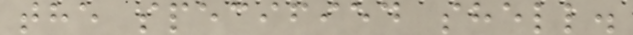the specified shell.
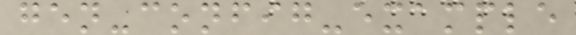gen-config-example
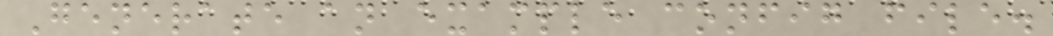Generate an example config file.
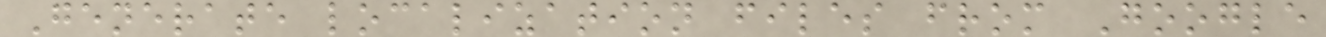Generate localization files from Google
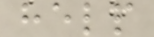help
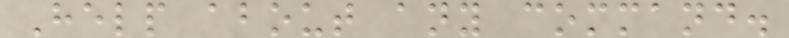Help about any command.
